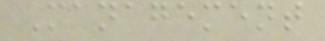Management
